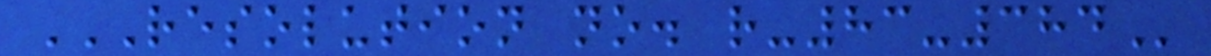RESOLUTION NO. R-83-384
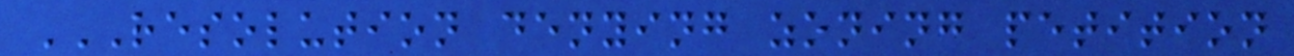RESOLUTION DENYING ZONING PETITION
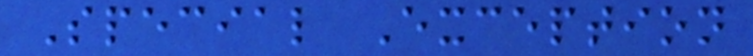Special Exception
